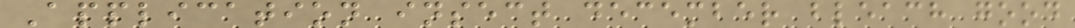Application insect december bleach good
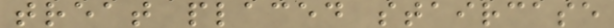treat placed staircase
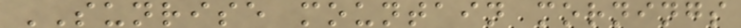SUNRISE mountain mornings
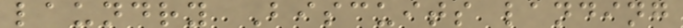laundry Biscuits landing
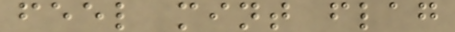feel mint flag
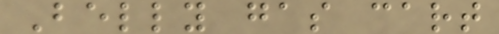Belly gas cart
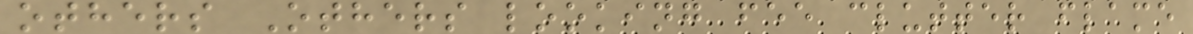others Others looking fee clutter flame
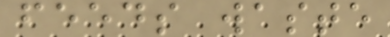feeds waste
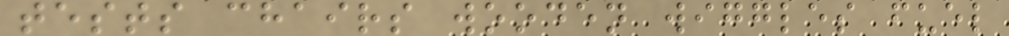tests chairs wooden wiggles fuel
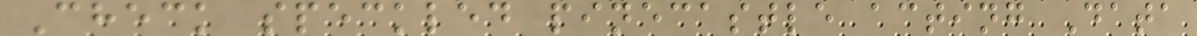Check speckled pinecastle acting Data
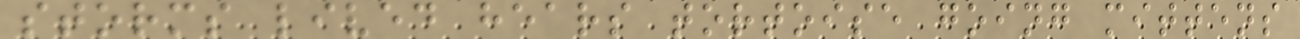storms lived hears tortoise going mittens
